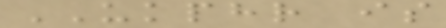UKPHR is
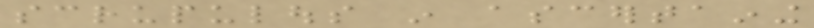scrupulous in ascertaining
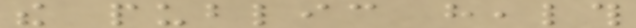the public health
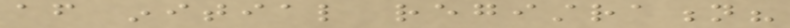after initial registration?
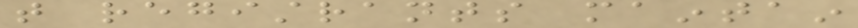that registrants maintain
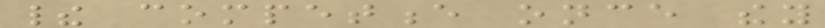their competence once they
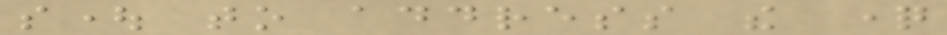sought to address the question
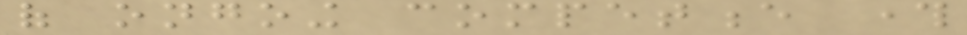of ongoing competence through
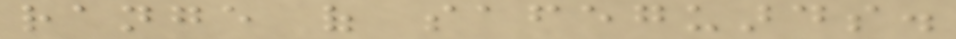range of safeguards.
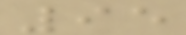95
